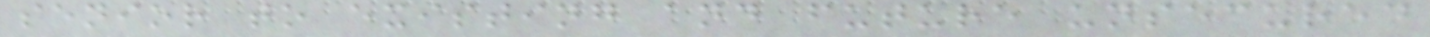senior to existing and future unsecured
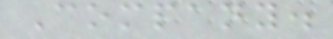Company.
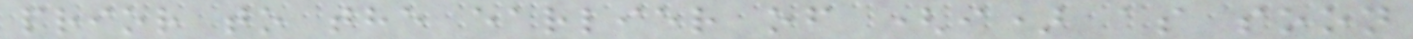prior to the earlier of (i) as soon
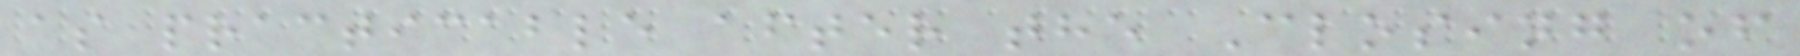as practicable after the Closing of
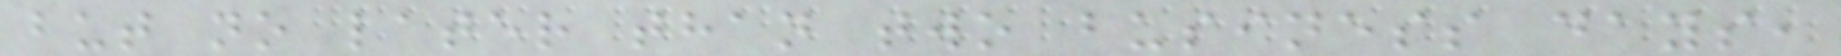but no later than two business days,
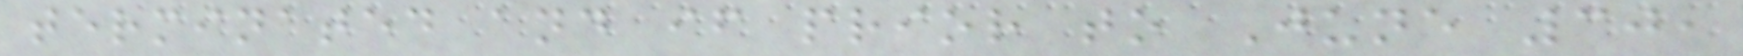terminated and if prior to June 30,
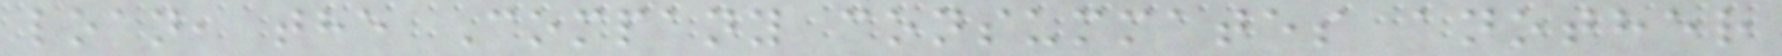loan, the Company consummates another
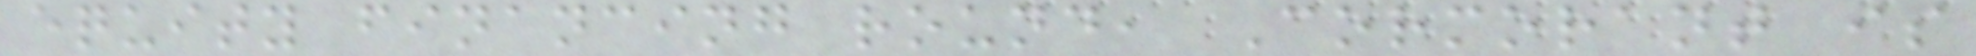equity financing round, Cormorant is
